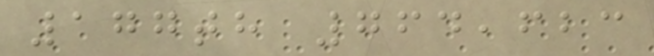177th 764,623
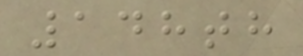148th
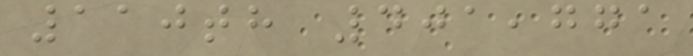110th 401,771
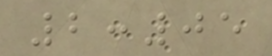2:05
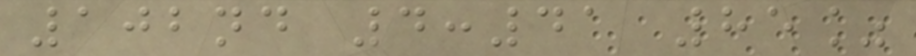102nd 4:41 85%
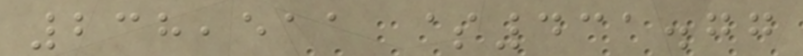238,511 $431.77
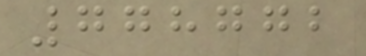778772
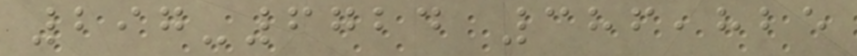297-6724 386,825
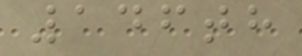146th
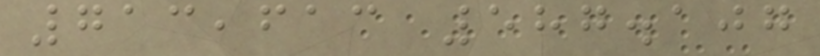713,613 587.107
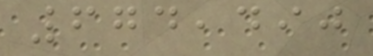674,490
